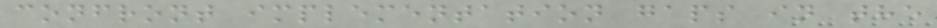confront implementation gaps in the
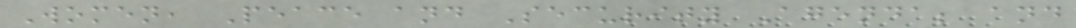Women, Peace and Security Agenda; and
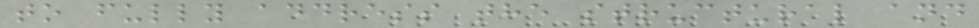to fully address the structural and
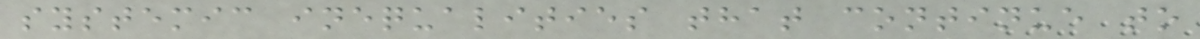systemic inequalities that continue to
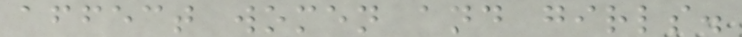affect women and girls.
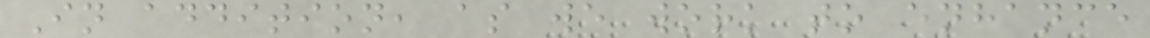In addition, as we work to enhance
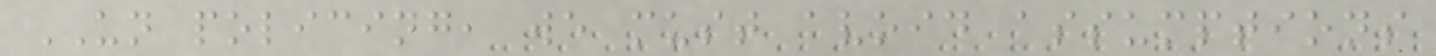UN policing, we must avoid assumptions
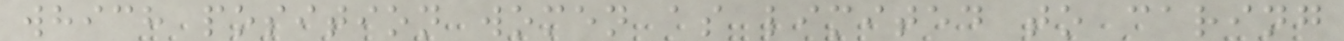which position women as limited to caring
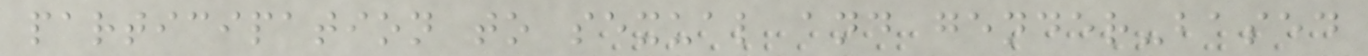participation to sexual and gender-based
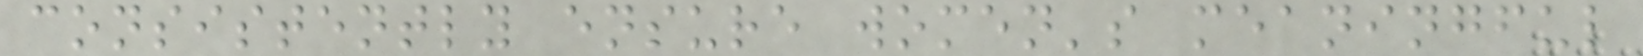consistently ensure women's meaningful
